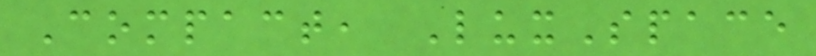Compact, LuxSpace
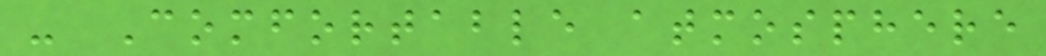- Comfortable atmosphere
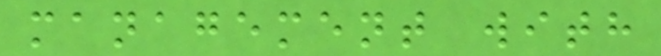management with
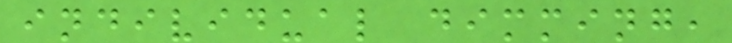individual dimming,
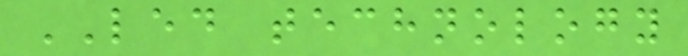LED technology
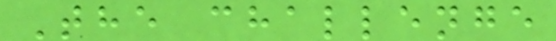The challenge
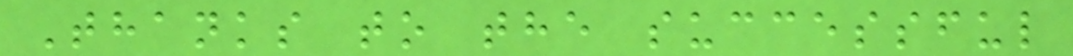Thanks to the successful
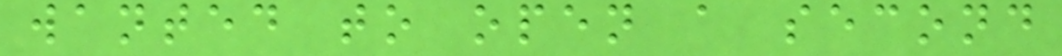wanted to open a second
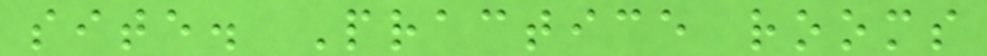site. Practice rooms
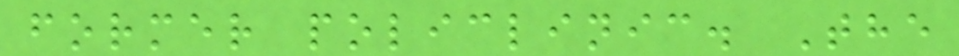former policlinic. The
